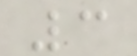3
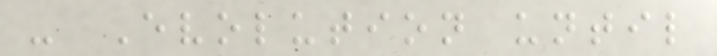- Evolution until
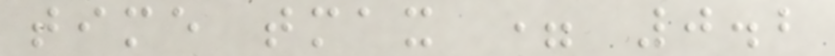time tmax = 0.2
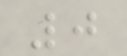0
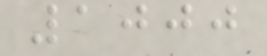1000
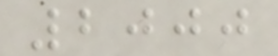2000
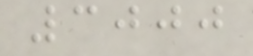3000
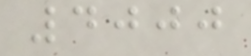4000
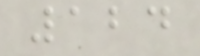124
